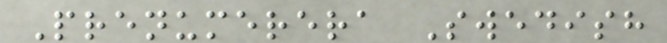Prenumerera Swedish
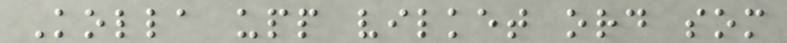Kolla upp vilket ord som
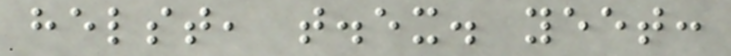helst, t.ex. yeet:
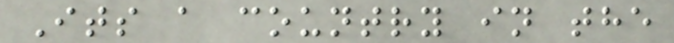Its a country in the
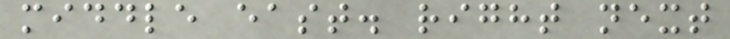middle east. right next
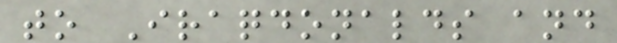to Iraqdonalds and
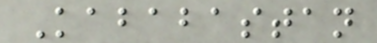Kababastan
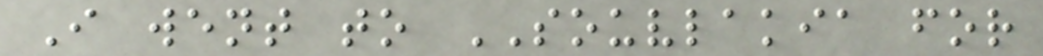I went to SOUVLAKIA for
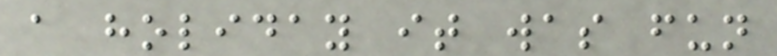a holiday it was fun
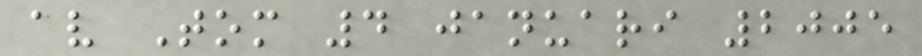av Tom 4 januari 2005
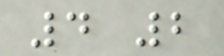4 2
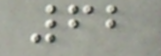62
